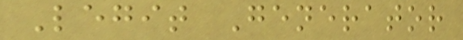Legit Generator
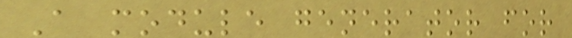A module generator for
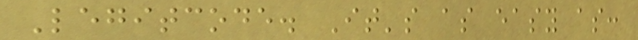Legitcode. It's as easy as:
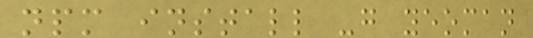npm install -g yeoman
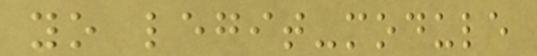yo legit-module
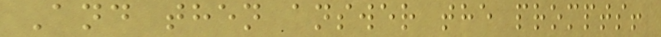And then answer the prompts!
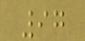97
